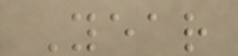Year
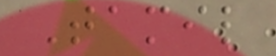Tamil
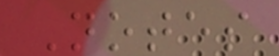Notes
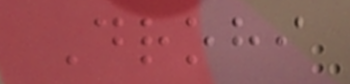Drohi
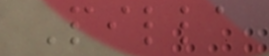Pilla
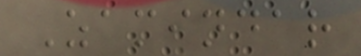Zamindar
